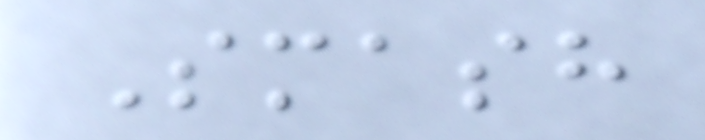Smash
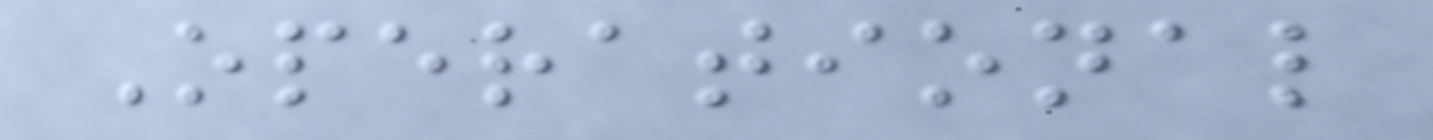Operational
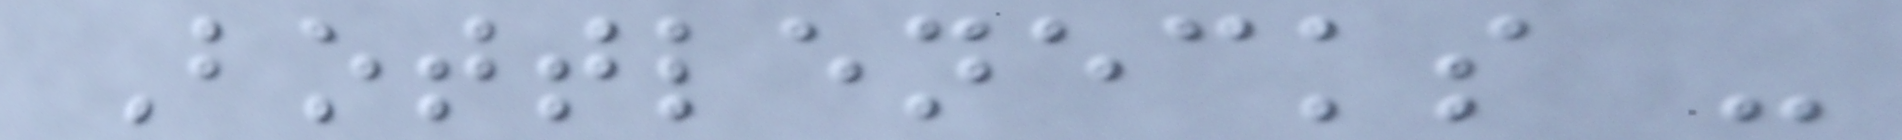Bottlenecks -
